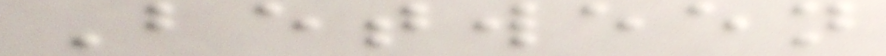Between
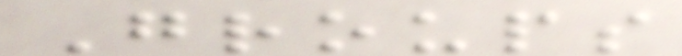Groups
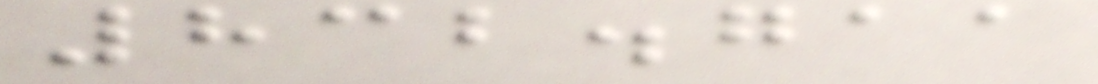832.711
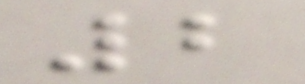2
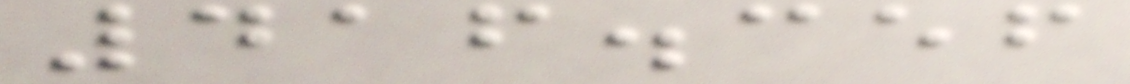416.356
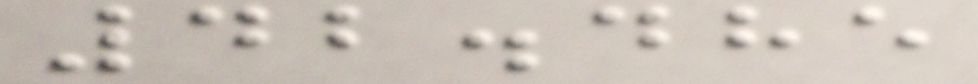42.485
